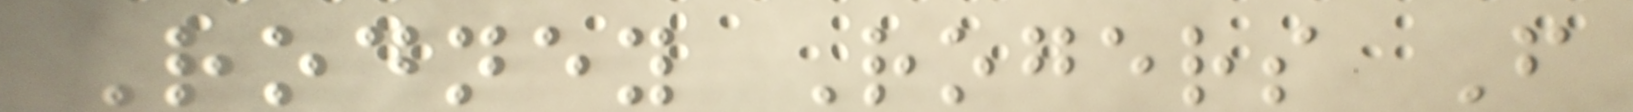Rodney Rogers F
